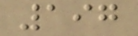197
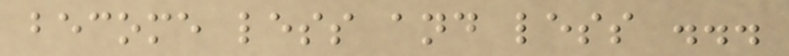become less and less ...
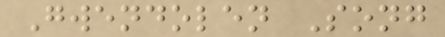Gwendolen Song
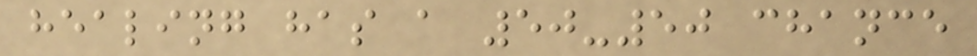healing has a 50-50 chance
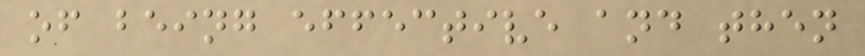of being effective and then
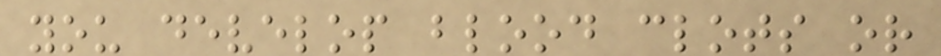you develop blood clots or
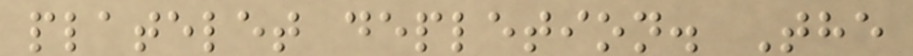platelet depletion. The
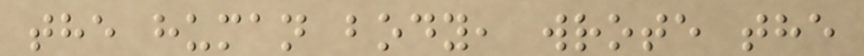the human body, wrote the
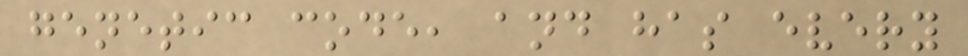genetic code, and has every
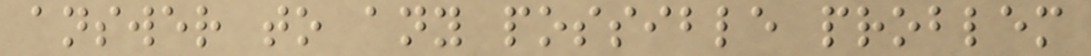answer to any possible problem
